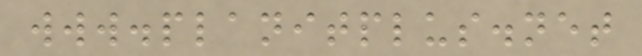www.planitplus.net
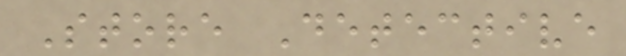Store Detective
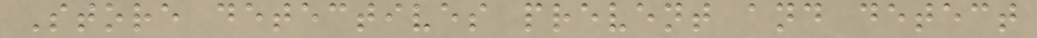Store detectives prevent and detect
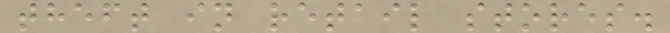theft in retail stores.
